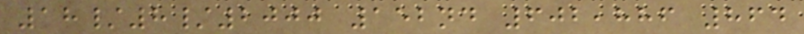18/8/2000 152nd 602,886 864
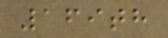169th
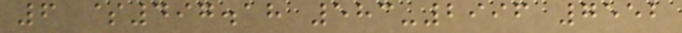6 $497.18 583-2996 7552
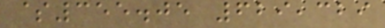$355.05 629,329
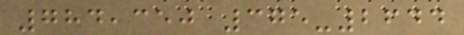784,350 375-2644
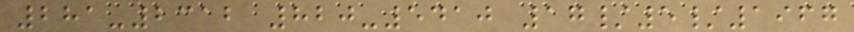281-2312 820-5410 17/5/1967
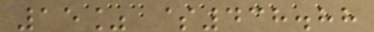15% $438.88
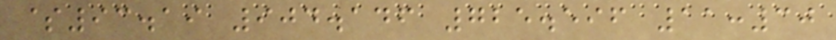$93.19 904.146 725.596 11:30
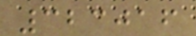323016
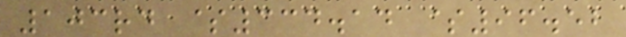103rd $334.14 $96.52
